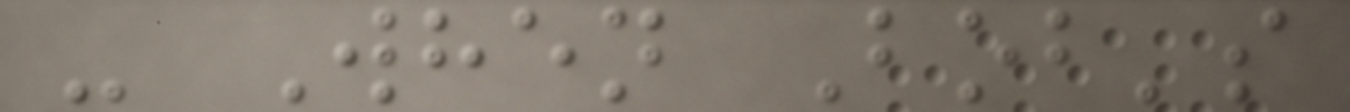- When Bob's
